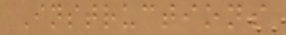Instructions
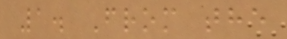1. From the
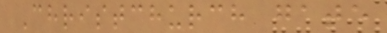Christchurch gate
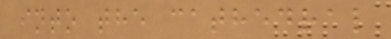into the cathedral
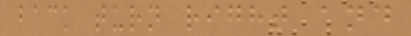back turn right and
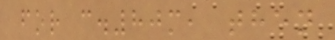for c.80m, then
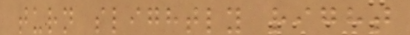turn slightly right
